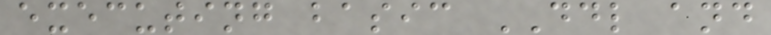executing basic DDL and
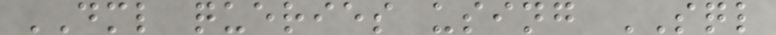DML queries using SQL
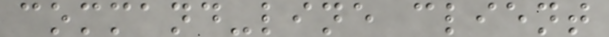command-line client
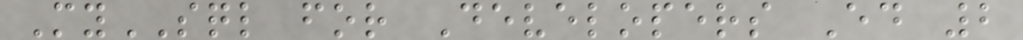MySQL for Developers Ed 2
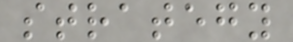strategy
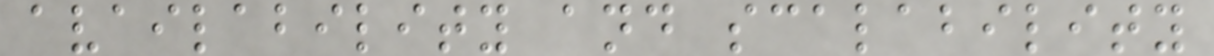availability and scalability
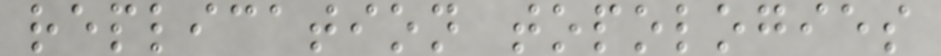replication topologies
